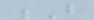B
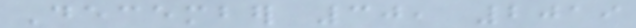December 30, 2019
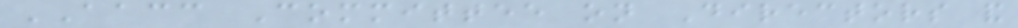AACC Committee on Directors and
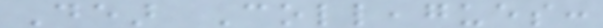Dear Colleagues:
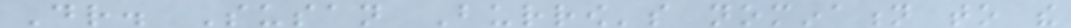Dr. Susan Burrow's nomination to the
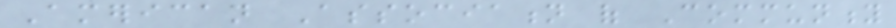American Association of Community
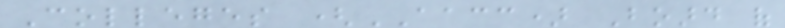Colleges (AACC) Board of
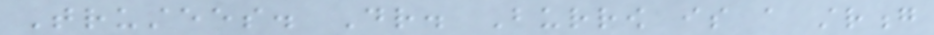Trustees. Dr. Burrow is a strong
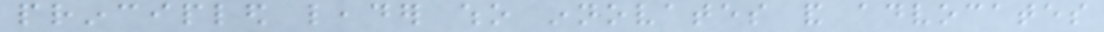principled leader who innovates and advocates
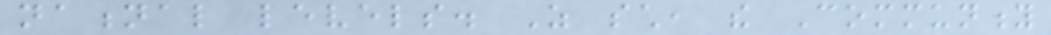national levels. As such, the Community
